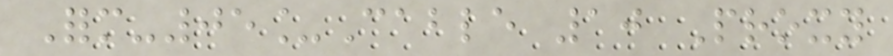Form-05_Cable 10 Proxy
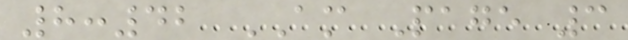8:42 AM Page 3
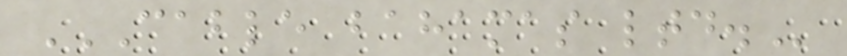CABLE BAHAMAS LTD.
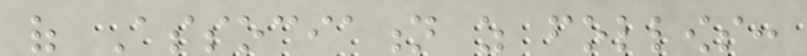of Association as follows:
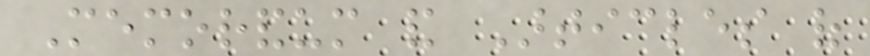Memorandum and Articles of
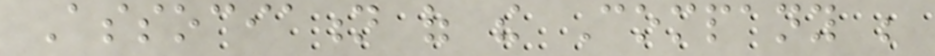Association of the Company be
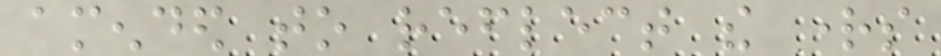amended to reflect the rights
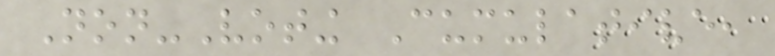Non-Voting Cumulative,
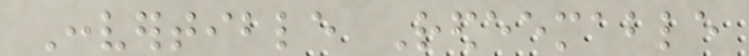Convertible Redeemable
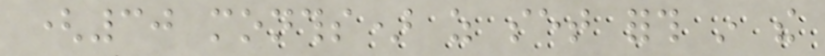(30 months) as set forth in the
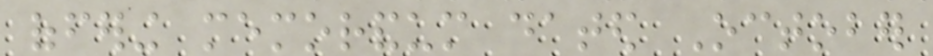offering memorandum dated October
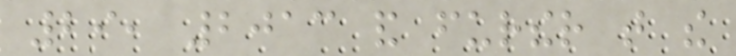29, 2013 and further that the
